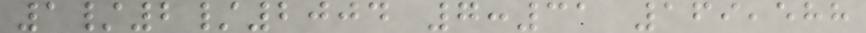1/2/2004 7:31 169,588
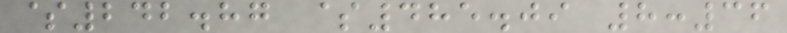$242.87 $485.09 8:36
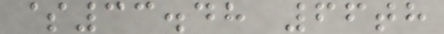$33.48 66th
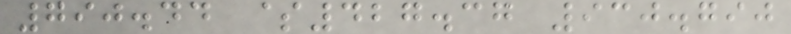790.44 $427.37 930.790
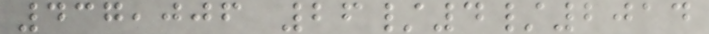437,006 26/4/2014
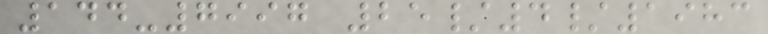144-7997 25/4/1983
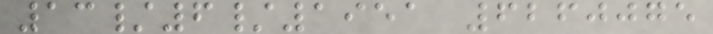13/6/1951 6260075
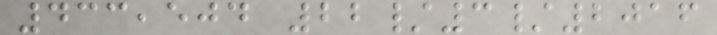433,504 22/3/2016
